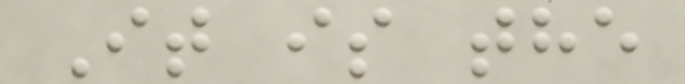It is the
